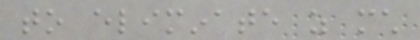to eliminate as much
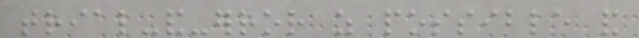trial-and-error as possible and
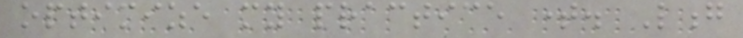optimize my practice time. Long
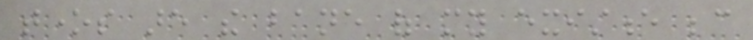tones are the bane of my existence because
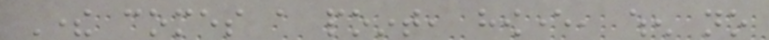There comes a point, however, when no
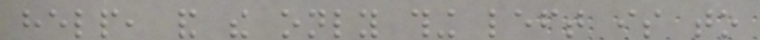help, and the only thing left is to
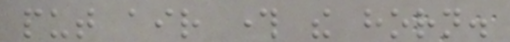put air through the horn.
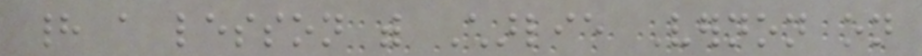had a lesson with Charlie Vernon on
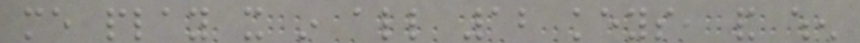me play it in all 12 keys, and when
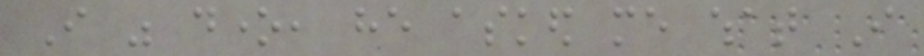I was done, he asked me what I
